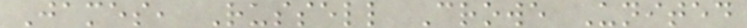James, Russell Crowe United
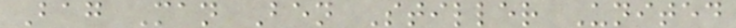Bag Man Ben Stiller United
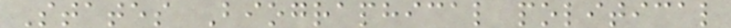States Biographical political
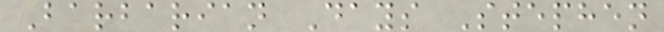Barbarian Days Stephen
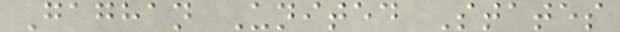Gaghan United States
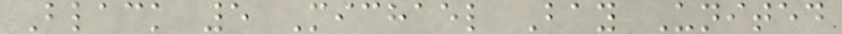Black 5 Michael Bay United
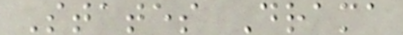States Drama
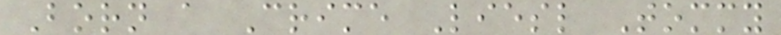Born a Crime Liesl Tommy
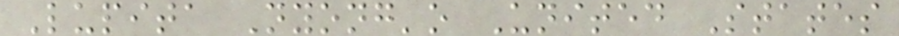Lupita Nyong'o United States
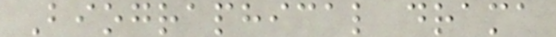Biographical drama
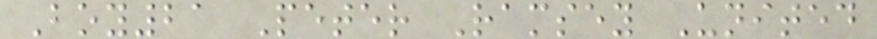Boy21 Peter Ramsey United
